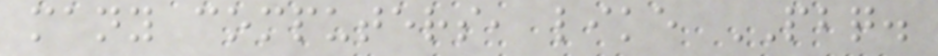many computers, like PBQ.
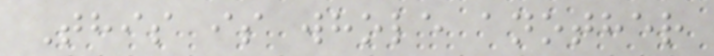This is whole another
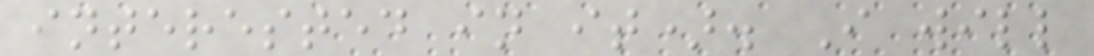interested in it). I will
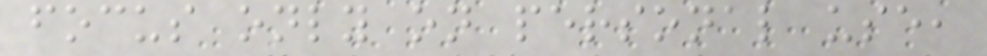focus only on personal use,
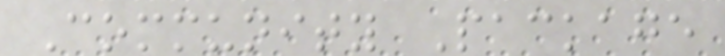Community Package
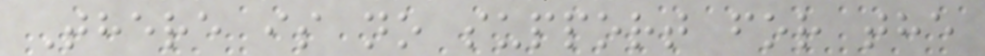There is no support for the
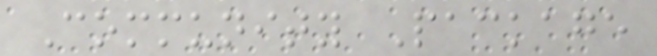Community Package
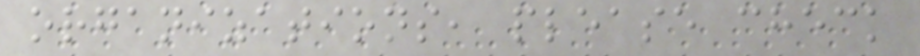organizations, please check
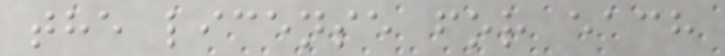the license for each
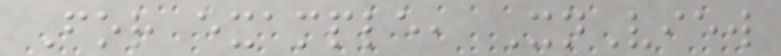For example, XnView
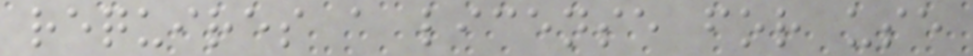requires a license for use
